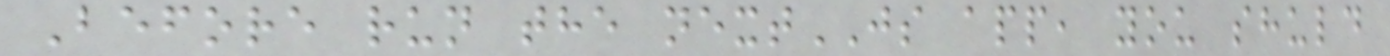Before run the nextJS app, you shuld
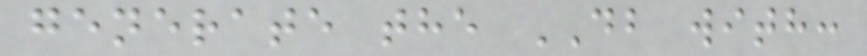generate the DB with:
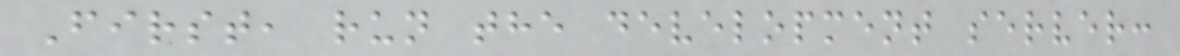First, run the development server:
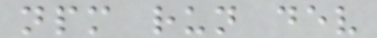npm run dev
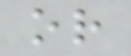or
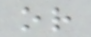or
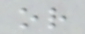or
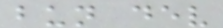bun dev
